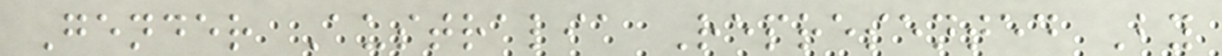Gender Australia Represented By
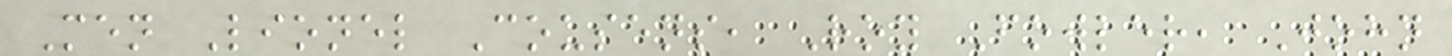Men Lionel Cousens, Roy Fowler, John
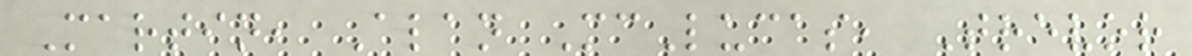Martin, Alan McLucas, Trevor
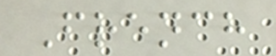French
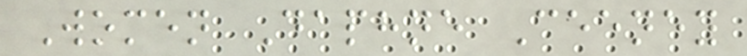Women Daphne Ceeney
